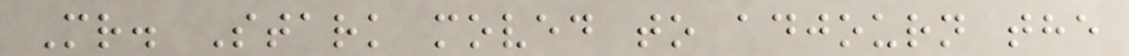Mr. Stark moved to adjourn the
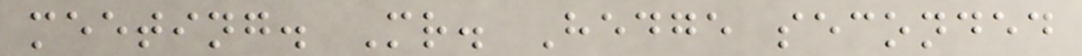meeting. Mr. Hedge seconded
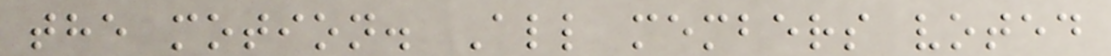the motion. All members voted
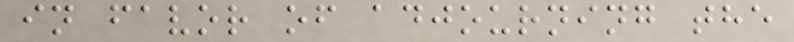in favor of adjourning the
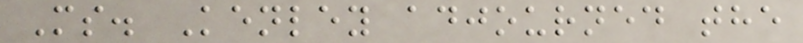Ms. Kenley adjourned the
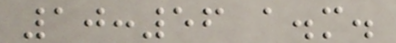10:56 a.m.
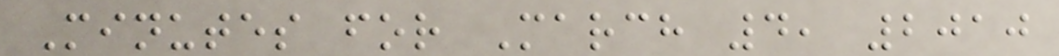Minutes for March 4, 2010
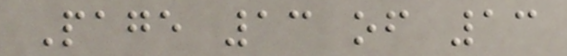Page 13 of 13
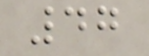47
